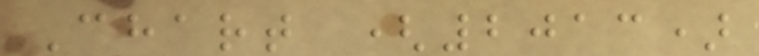Chart (2013)
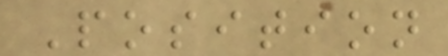Position
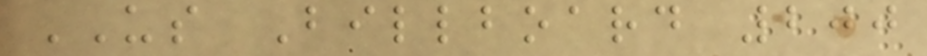US Billboard 200
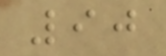90
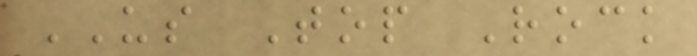US Top Rock
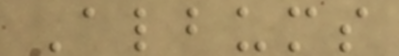Albums
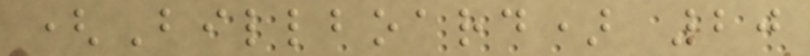(Billboard) 20
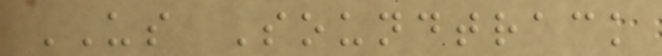US Soundtrack
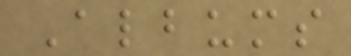Albums
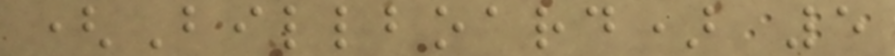(Billboard) 5
